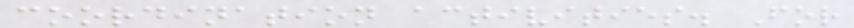coordination activities. For
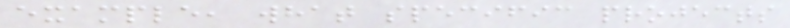example, what specific projects
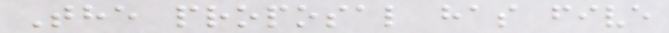The proposal has five
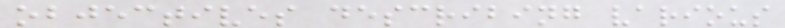objectives describing various
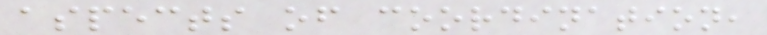aspects of coordination,
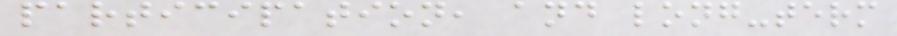participation, and long-term
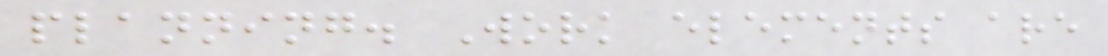planning. Work elements are
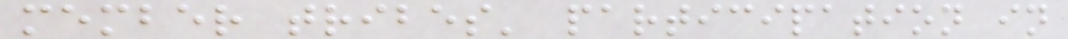member tribes' participation in
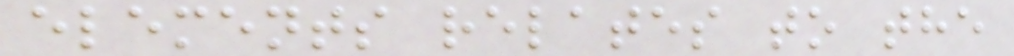elements relates to the
